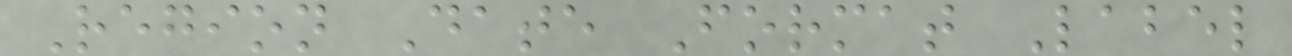Region Date Format Label
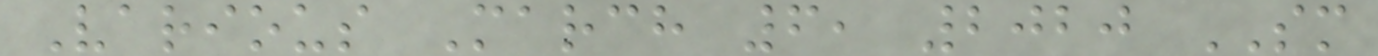Various March 6, 2020 SM
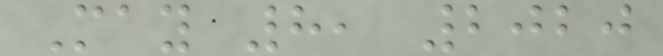May 8, 2020
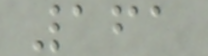161
